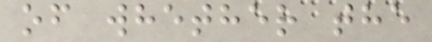of whether the
